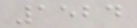1524
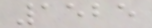1525
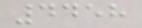4458
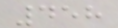458
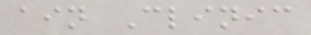ain Clinic
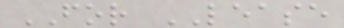FOR LEASE
